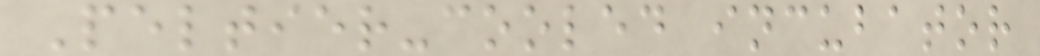Peltier-cooled incubator
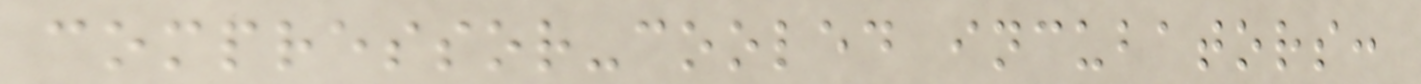compressor-cooled incubators:
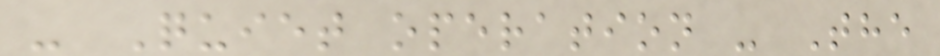- Quiet operation - The
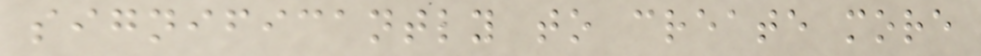significantly to create more
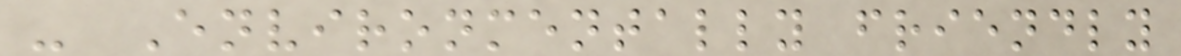- Environmentally friendly
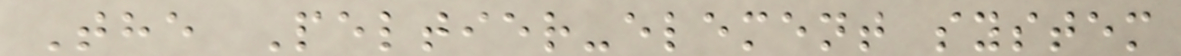The Peltier-element system
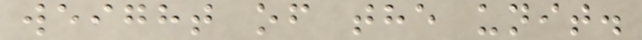weight of the unit.
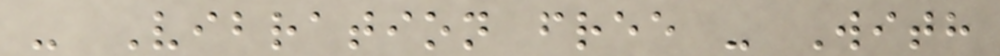- Vibration free - With
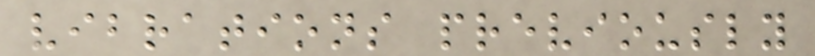vibrations previously
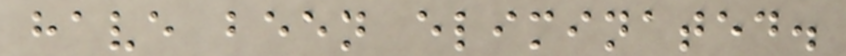have been eliminated.
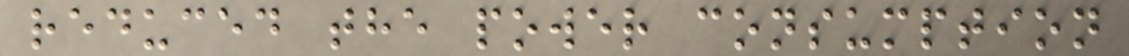reduced the power consumption
